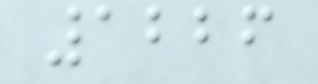1226
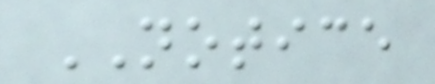NOTICE
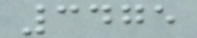3475
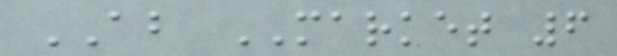AB MARKET 6
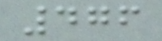476
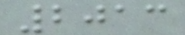2013
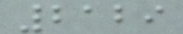2129
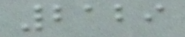2129
